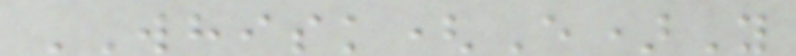WHISK(E)Y
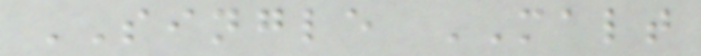SINGLE MALT
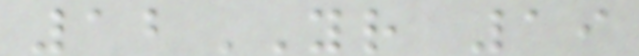12YR 19
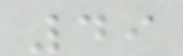49
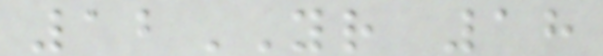12YR 18
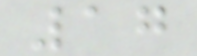17
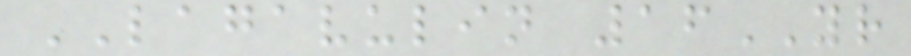LAGAVULIN 16YR
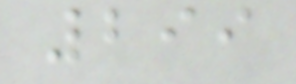299
